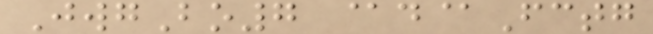JwgBo7 @d@Fctg
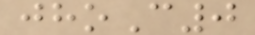jhoC0
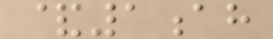&1ah
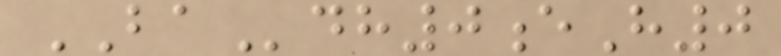BAdh0eH0
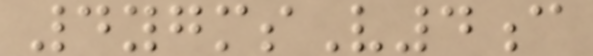4ygmsV4c
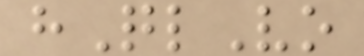hQlVo
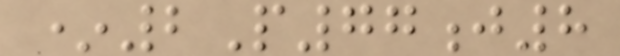*2P77j8
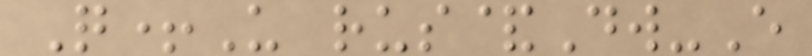Q+U rus&Dw-E
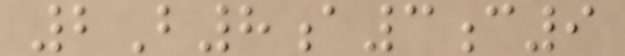2B8a3c9
